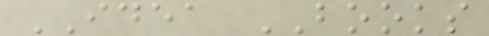IDEA BOOKS
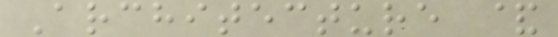Architecture &
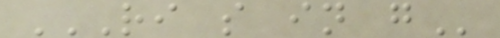RI S IN G
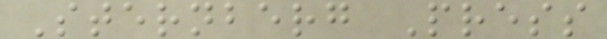Sternberg Press
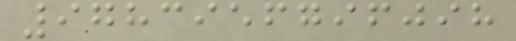9783956796098
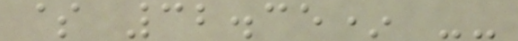$ 32.35* --
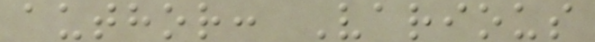author: Various
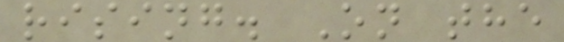rising. On the
